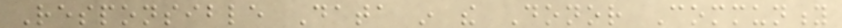Responsible Data in the Donor Community
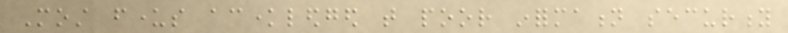Most funders acknowledged that poor information security
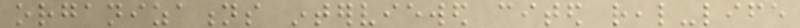organizations interviewed cited real-life
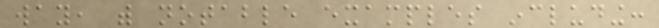way, with notable examples including:
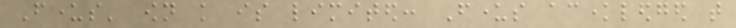Funders' own knowledge is limited: Funders acknowledged that
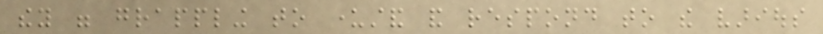they were grappling to understand and respond to the various
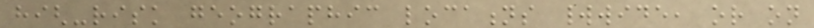high-risk geographic locations worldwide, or on
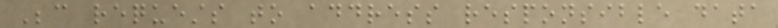Because requests to address responsible data
